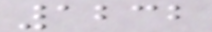1232
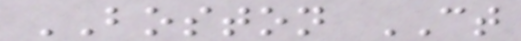BOSTON CT
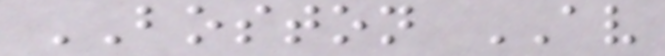BOSTON AV
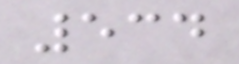534
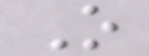O
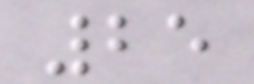25
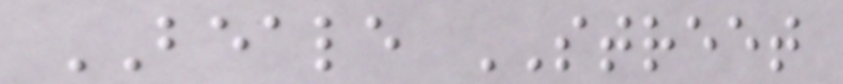BEALE STREET
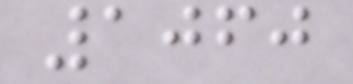1060
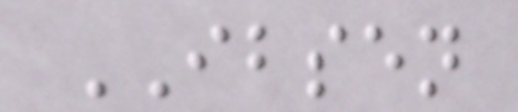IBSEN
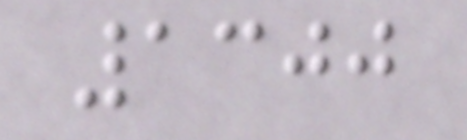1300
